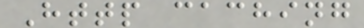Http caching
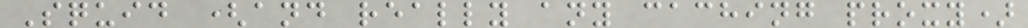Squid (and really any caching proxy)
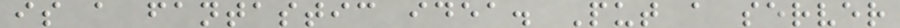is a fantastic idea. Put a server
